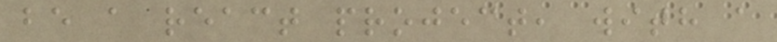be a react project, with a
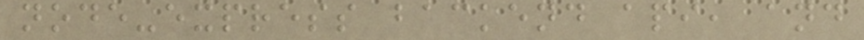node-express backend api, and
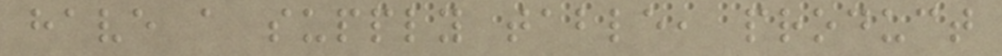have a supply table, product
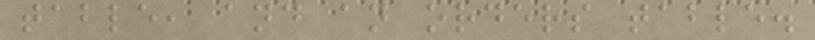table, and an orders table.
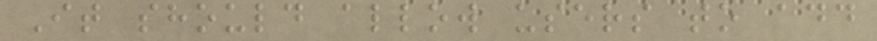It should allow users to add
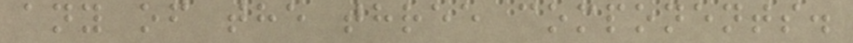any of the three components.
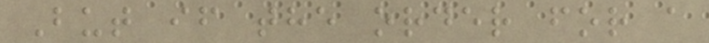But if the order for a
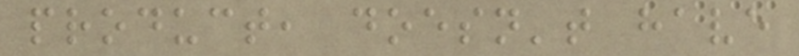product, doesn't have
